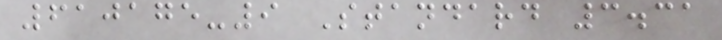610175-9 Standard 3.31
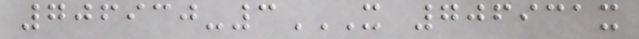706930-3X 706931X
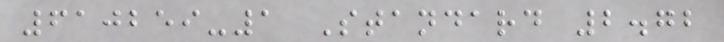610259-1 Standard 2.72
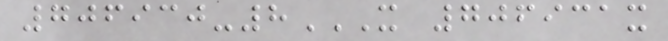706930-8X 706931X
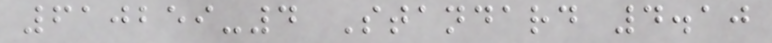610259-4 Standard 4.10
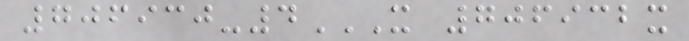706930-4X 706932X
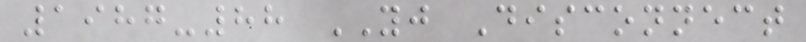1987-88 YJ Disconnect
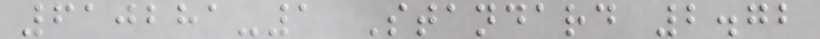610281-1 Standard 2.72
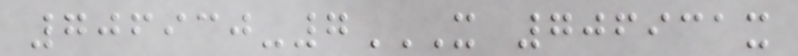706930-7X 706931X
